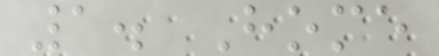1. Home
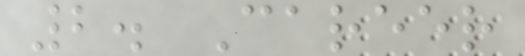2. Career
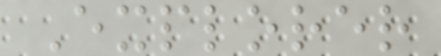Explorer
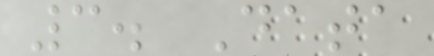3. Data
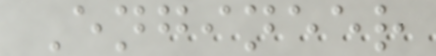Engineer
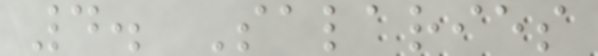4. Salaries
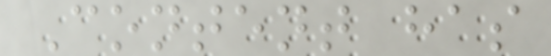Content has
